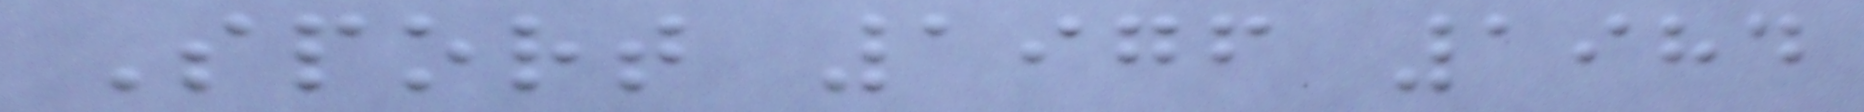Sport 1976 1984
